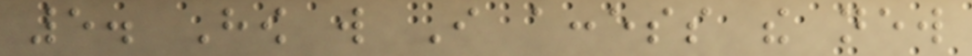5. How will I access the new
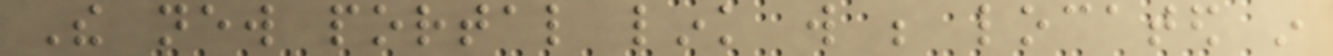The new portal link will be located in
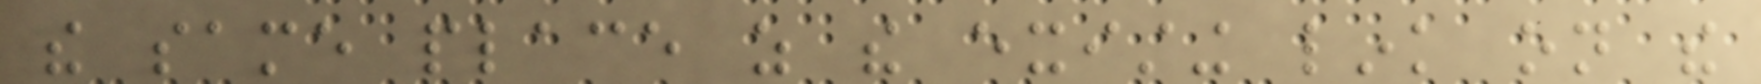the same place as the existing link on the
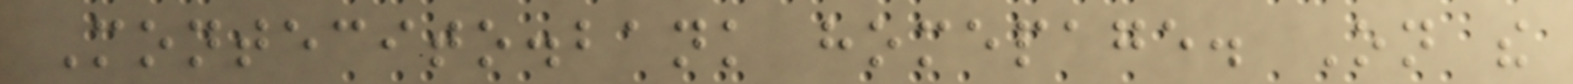Montecito.bank homepage. On the
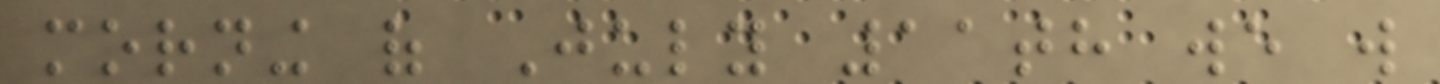morning of July 11th we will
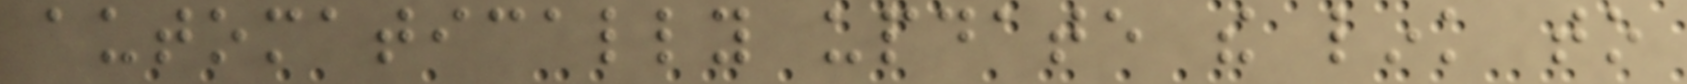automatically update the link to
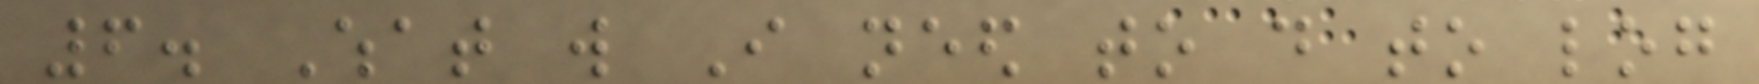6. What will I need to do to log
